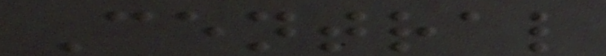Central
